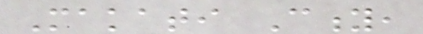Makati City,
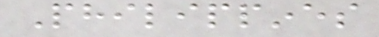Philippines
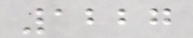1227
